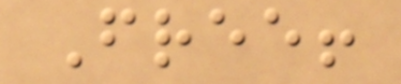Free!
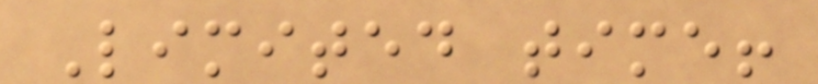Limited time!
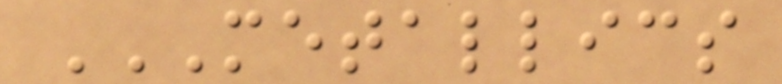METALLICS
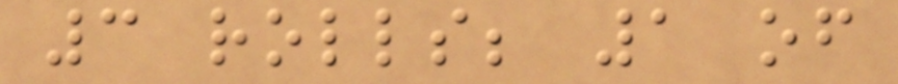3 rolls; 1 of
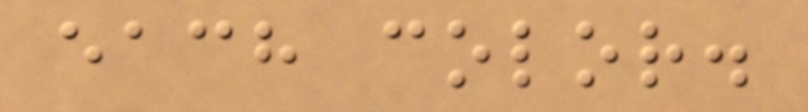each color.
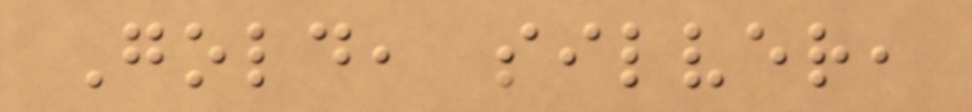Gold, silver,
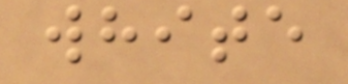white
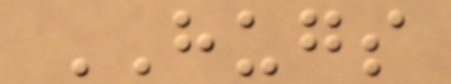HUGS
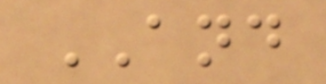AND
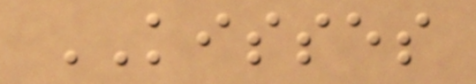KISSES
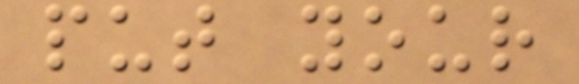put your
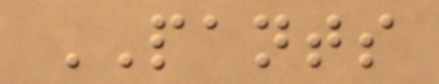PANTS
